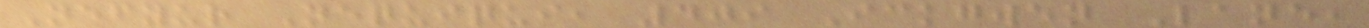Nefyur Nequiqui, 409 Ickgwen Lane,
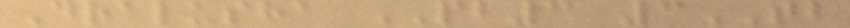Dralusha PB3 3TB
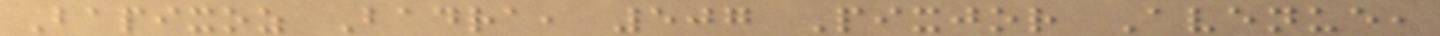Bapixoz Badra, 507 Pixjor Avenue,
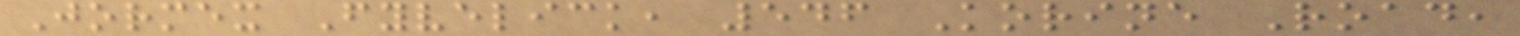Jormex Fyvelick, 546 Korine Road,
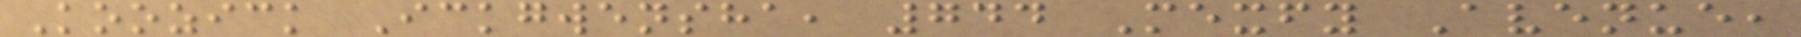Koozick Ickgwensha, 744 Mexfy Avenue,
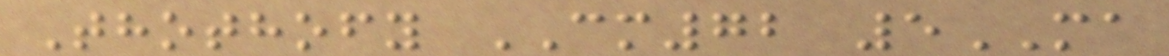Thothofy CM72 5MA
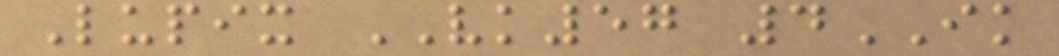Lupix VK57 4IK
